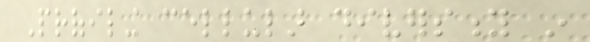Profiling cellular diversity in
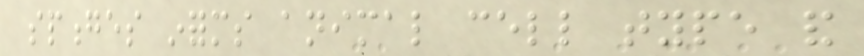sponges informs animal cell type and
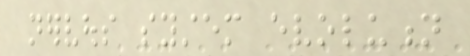nervous system evolution
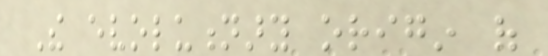The evolutionary origin of
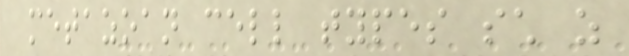metazoan cell types such as
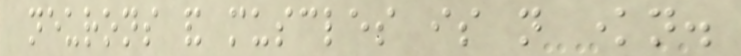neurons and muscles is not known.
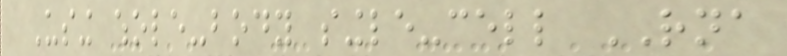Using whole-body single-cell RNA
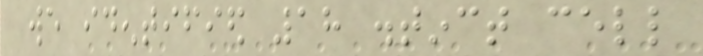we identified 18 distinct cell
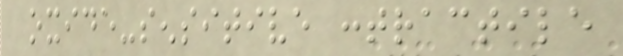oxide-sensitive contractile
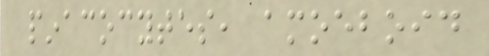pinacocytes, amoeboid
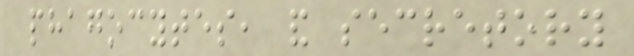phagocytes, and secretory
